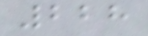228
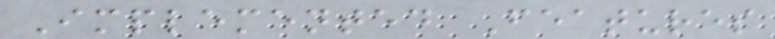Implemented Features
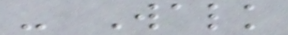- Walk
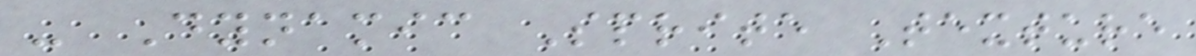- Dynamic Sprite Texture
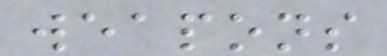weapons
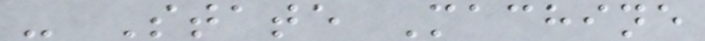- State Machine
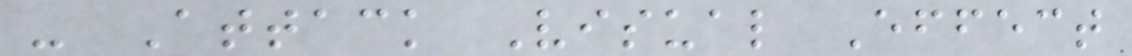- Attack Visual Effect
